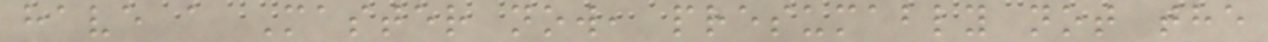have a Master now, presumably not the
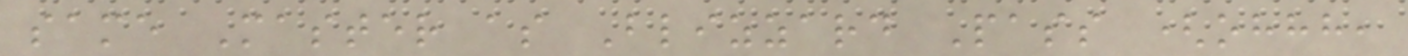same Master as Blizzard Pass (ohhh,
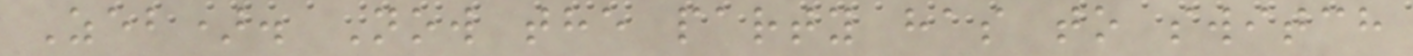Zeb). Now the party has to switch
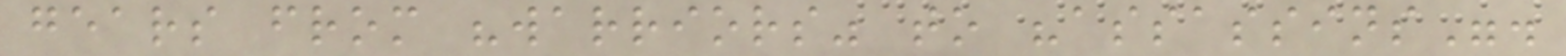gears from "warriors" to "assassins".
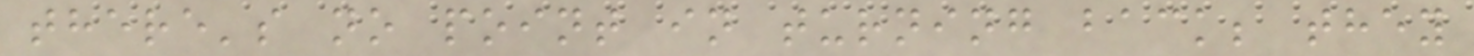there's no point in turning back; they
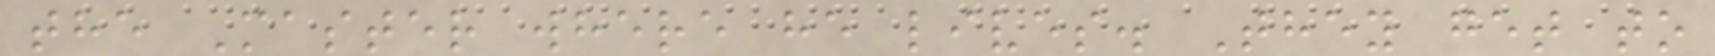the Master where he lives. They get to
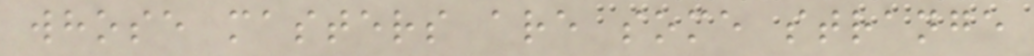whose masters are some strange
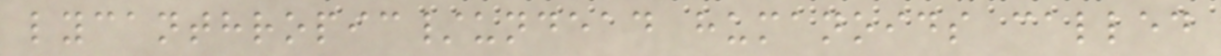lycanthropic/undead humanoids called
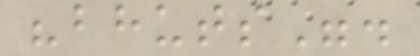"bhuts".
